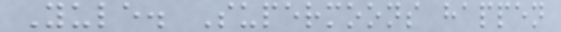Yule. Supermoons happen
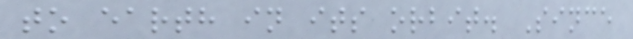to earth in its orbit. Since
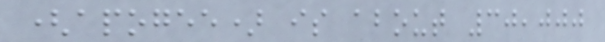(apogee) is about 30,000
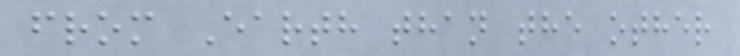from Earth than the other
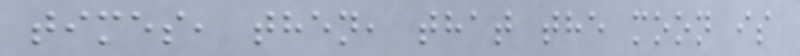times, then, that the moon is
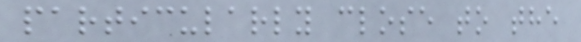particularly close to the
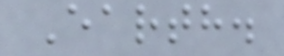Earth.
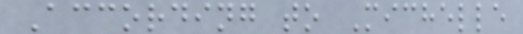According to Michelle
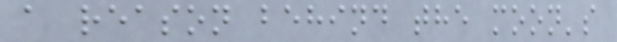a reason behind the moon's
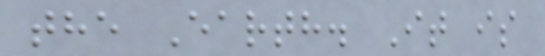the Earth. It is
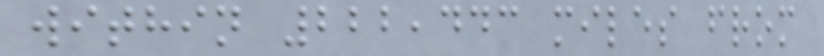within 222,443 miles from
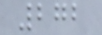272
